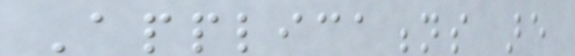Applications are
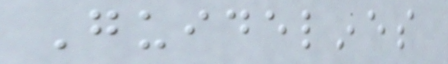Guidelines
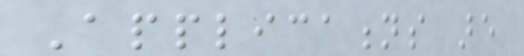Applications are
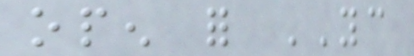open for YC
